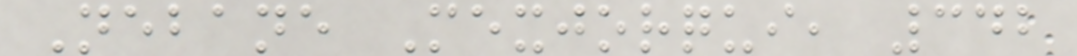Nebane Mexjorqui, 342
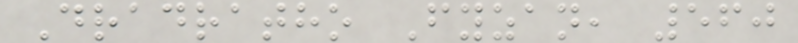Dradratho Fyzan, 560
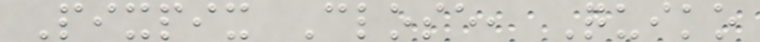Pixpix Close, Quiko
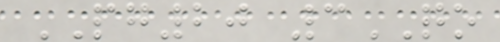PG20 3QO
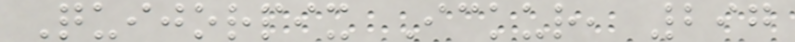Quijorpix Ickur, 297
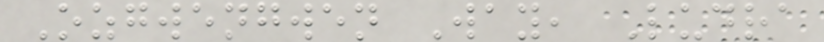Ozgwengwen Way, Ludra
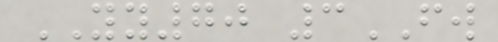YY70 3FW
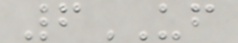6UF
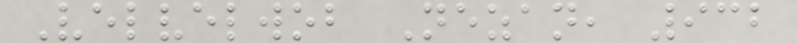Velvelwob Nezan, 932
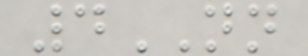4NN
